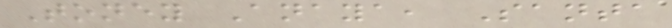Toney Anaya, Santa
